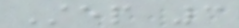Step 3
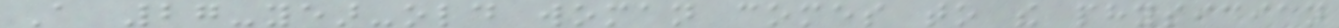A 27-year-old woman comes to the physician
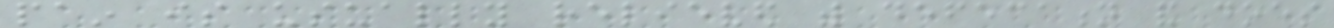pain is usually relieved with defecation and does
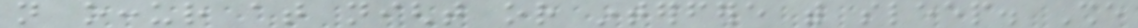not occur at night or interfere with sleep. She
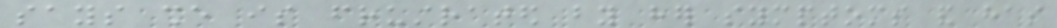says she is frustrated by her symptoms and has
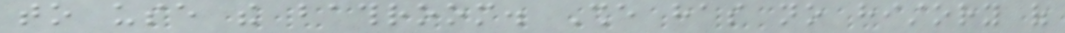to use the bathroom. She has no history of
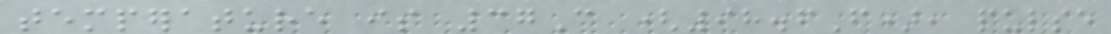temperature is 37C (98.6F), pulse
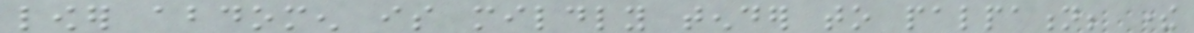lower abdomen is mildly tender to palpation; there
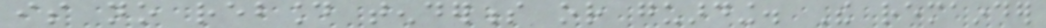is no rebound tenderness or guarding. The remainder
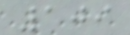109
